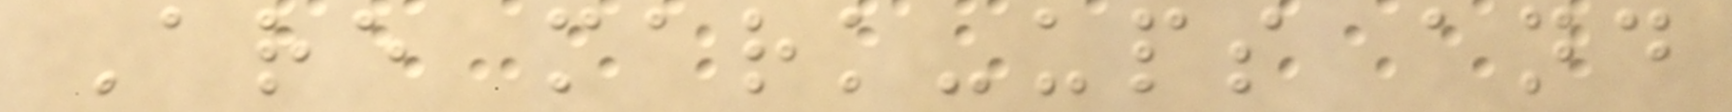Are mark-ups and
